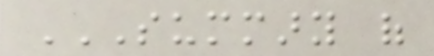SUMMARY OF
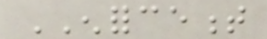ENFORCEMENT
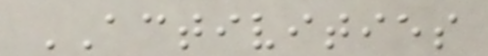ACTIVITIES
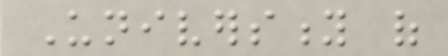University of
